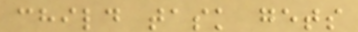child task gets
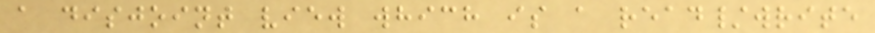a disjoint view which is a read/write
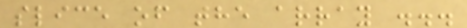slice of the array ...
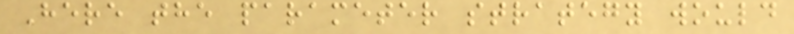Here the parameter strategy would
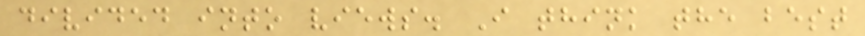divided into views. I think the best
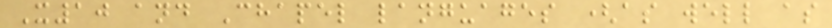X10 and Chapel languages (as well as
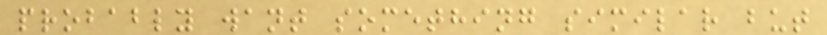probably want something similar but
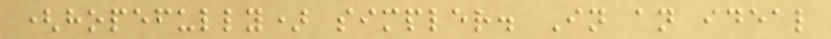(hopefully) simpler. In an ideal
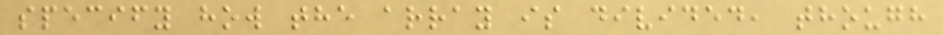specify how the array is divided, though
